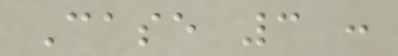Case 3 :
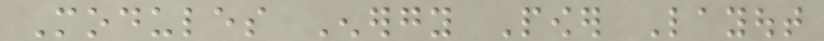Modules Energy Power Layout
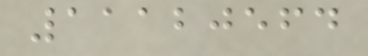11120564
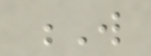W
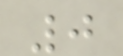0
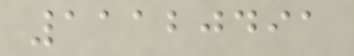11120491
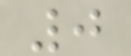0
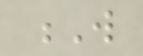W
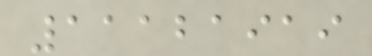11121919
